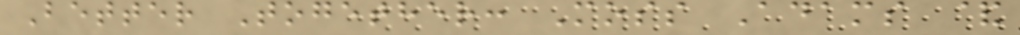Better Together: Moss Adams &
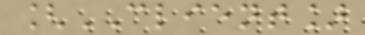[CLIENT]
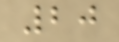20
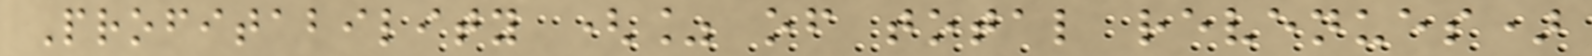Profitability (% of total revenues)
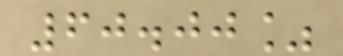60.00%
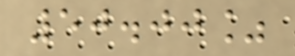50.00%
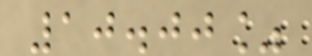10.00%
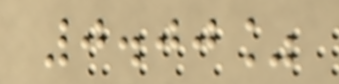0.00%
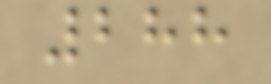288
